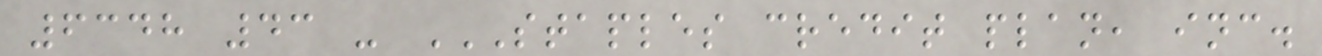6348 43 - STAPLES CREDIT PLAN, INC.
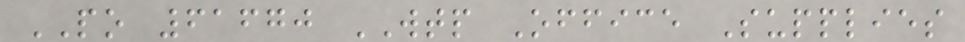PO 61670 WTP Office Supplies
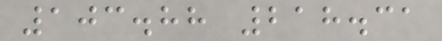103.88 218.31
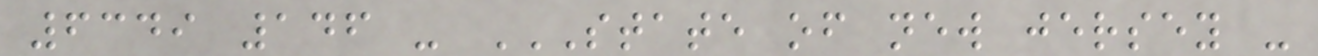6349 146 - STATE OF NEW JERSEY -
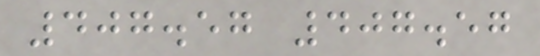407.57 407.57
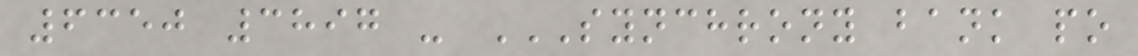6350 3897 - SYNCHRONY BANK PO
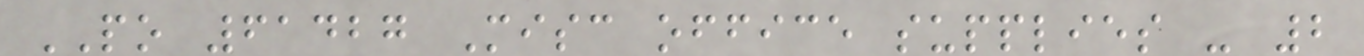PO 61427 Misc office supplies - 2
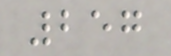257
